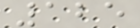125
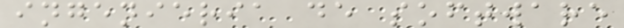ingenieria de software
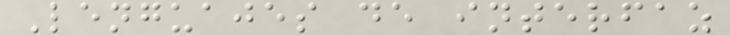Lenguajes de interfaz
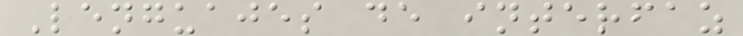Lenguajes de interfaz
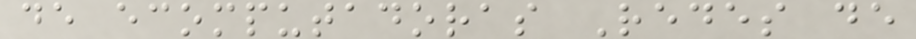de ecomputadoras Redes de
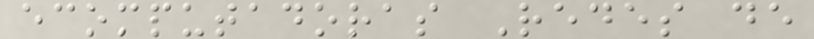ecomputadoras Redes de
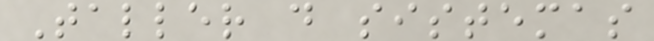Taller d sistemas
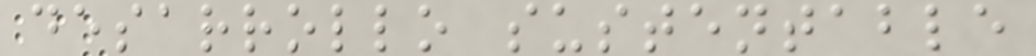desarrollo sustentable
